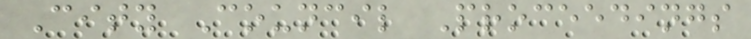City Council Proceedings
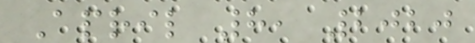April 8, 2020
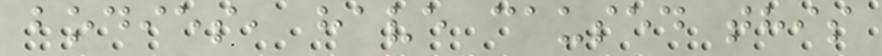bodies, have caused this
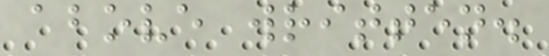above written.
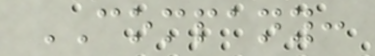COMPANY:
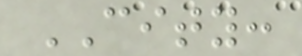CITY:
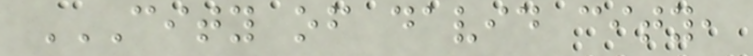CITY OF DAVID CITY,
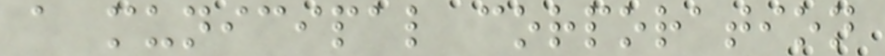a municipal corporation
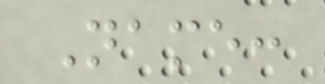Name:
